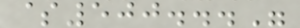$500..."
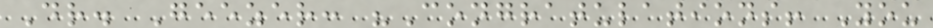Dr. Geezer: "Congratulations! You
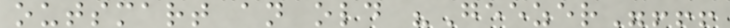outsmart an old "Geezer"!!!
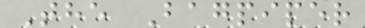The Bagpiper
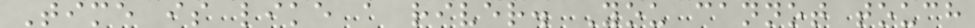Time is like a river. You cannot touch
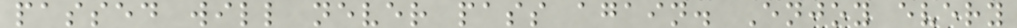passed will never pass again. Enjoy every
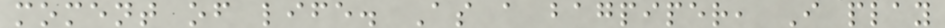moment of life. As a bagpiper, I play
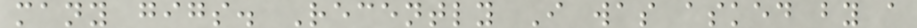many gigs. Recently I was asked by a
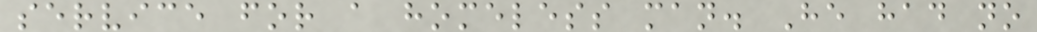service for a homeless man. He had no
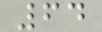64
